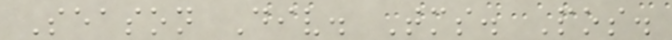Season Div. Tms. Pos.
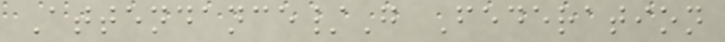Attendance/G Federation
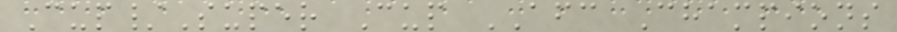Cup/Super Cup AFC Champions
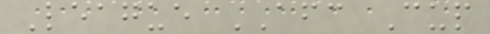League AFC Cup
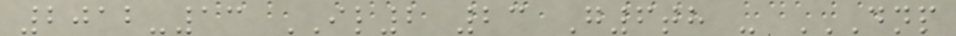2012-13 IL2 23 G6th - DNP
